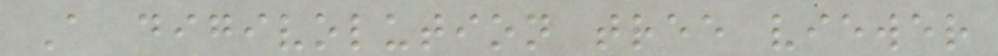A digivolution tree viewer
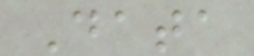Data
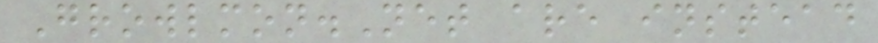Growlmon.Net are instead
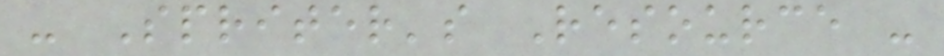- Spriter's Resource -
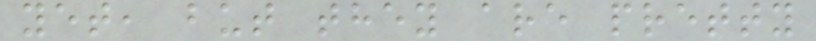yet, but they are pretty
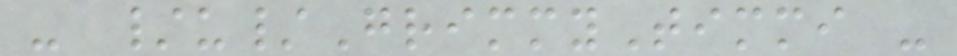- /u/GrimmyTimmi -
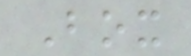Box
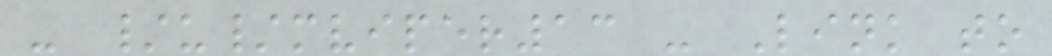- /u/mviper13 - Link to
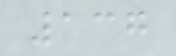137
